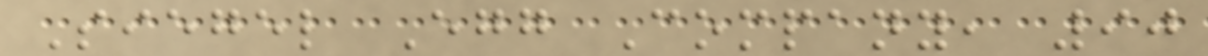Siegel Egg Company, 90
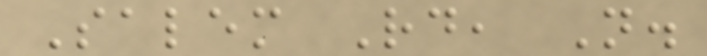Salem Rd, N.
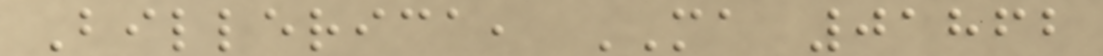Billerica, MA 01862
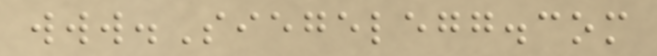www.Siegelegg.com
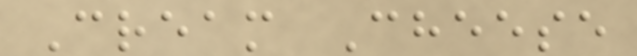Cream Cheese
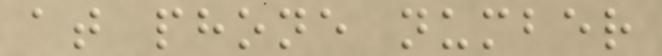at phone number
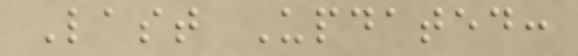Last Updated:
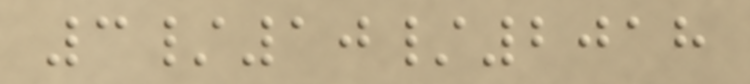3/10/2018
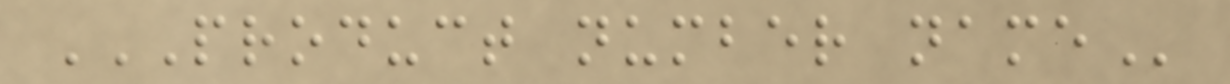PRODUCT NUMBER NAME
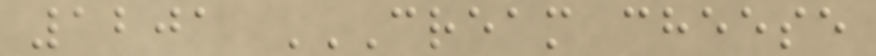1201 CREAM CHEESE
